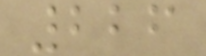226
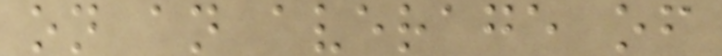on an average of
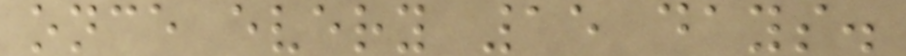once every 15 days.
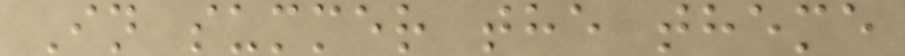In summer the theme
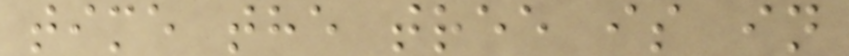time the tree is in
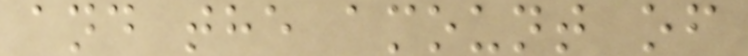and the amount of
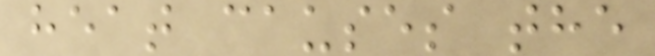heat causes the
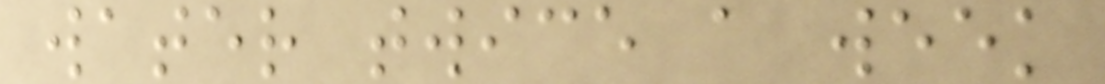water twice a week
